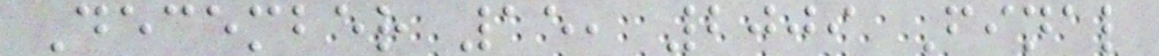December 15, 2009 Final
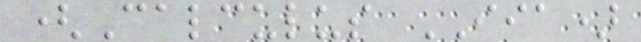(Calculus IIA)
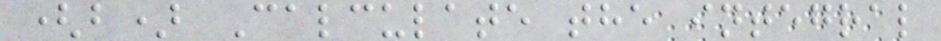(b) Calculate the integral
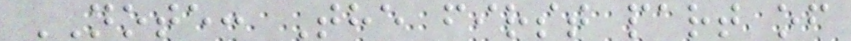NOTE: The first part of
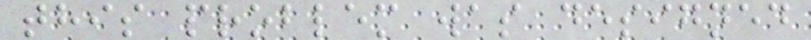this problem was designed
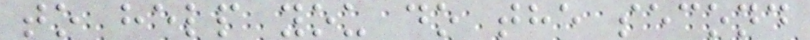to help you do the second
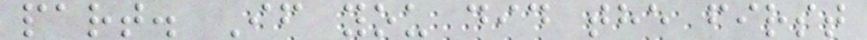part. If you did the first
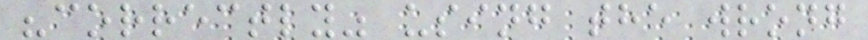"correctly" using the wrong
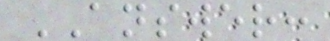ANSWER:
